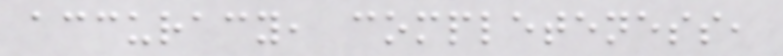accuracy, completeness,
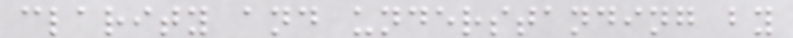clarity and understanding by
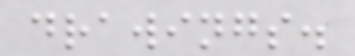drawings.
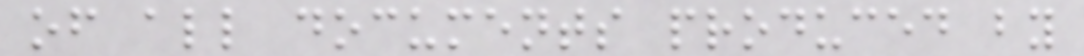of all documents produced by
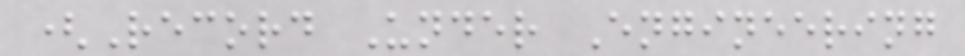(Record Under Engineering
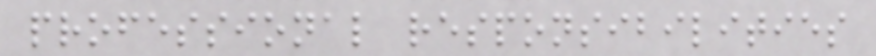professional responsibilities
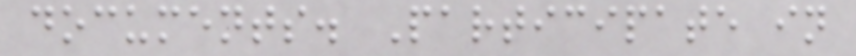documents. Participate in
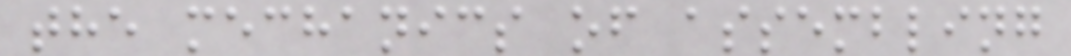the mechanics of assembling
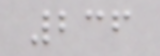236
